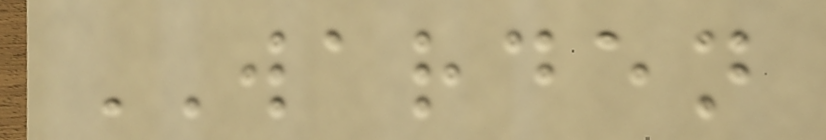WARDEN
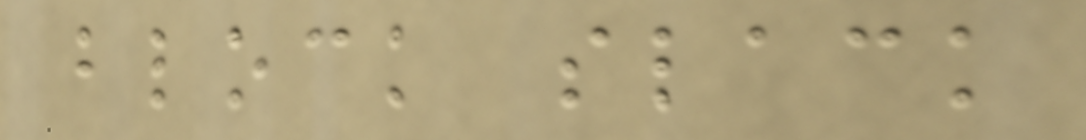block slack
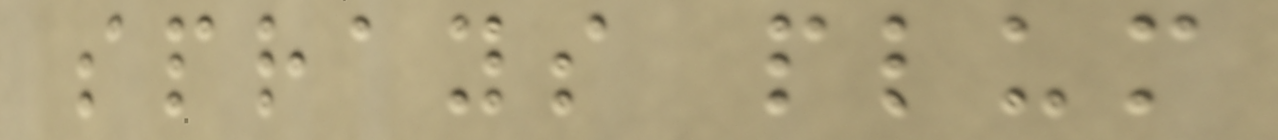sprays plum
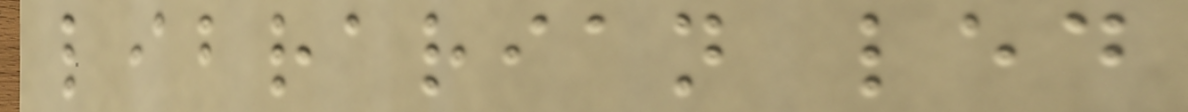librarian led
